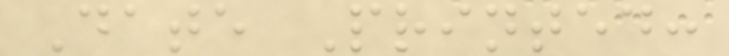Date Printed:
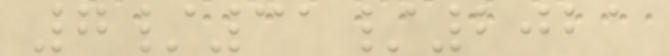7/31/2021
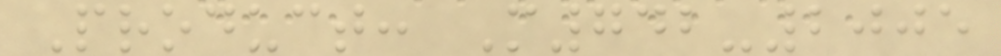Product: M742-2005
